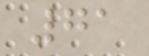71
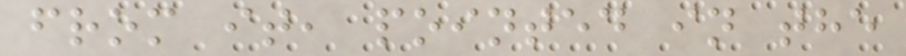from it, pointed in the
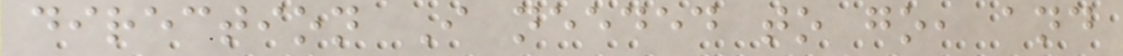direction I needed to go, and
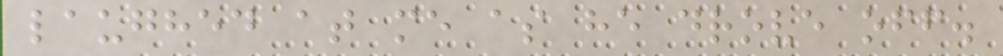laughed at me as he drove off.
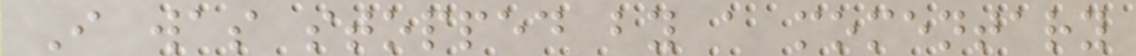I was stopped by a momentary
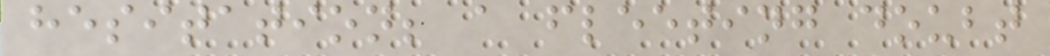hesitation; a fleeting doubt
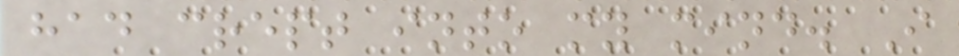had crept into my mind. I
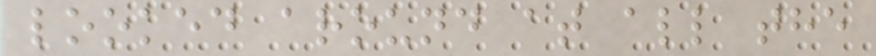looked around at all the
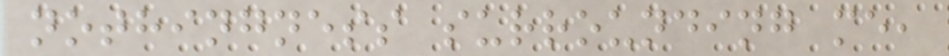nothingness surrounding me,
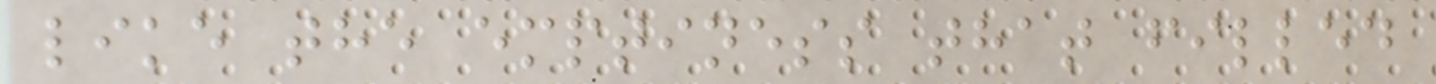like the emptiness that filled
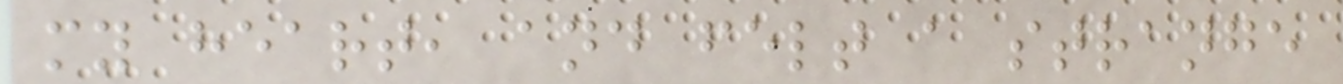my heart, and felt a strange
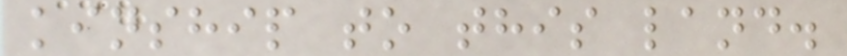kinship to this land.
